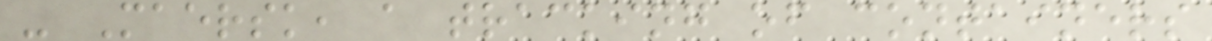- Maersk, a tracking of containers
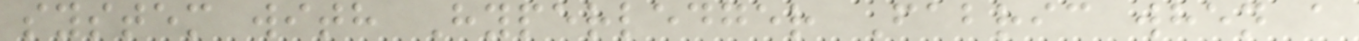system with Hyperledger Fabric when a
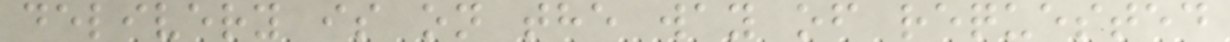delivery is on the way of requested
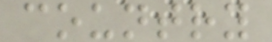country
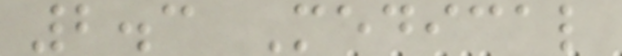2.3 Medical
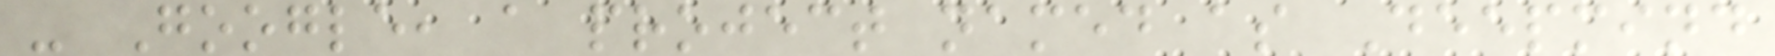- Google, a project named as Deepmind
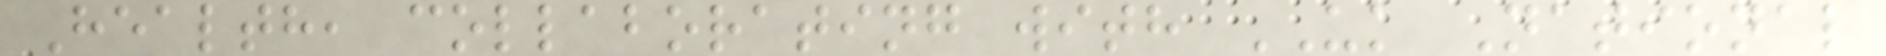Health, collaborating with UK National
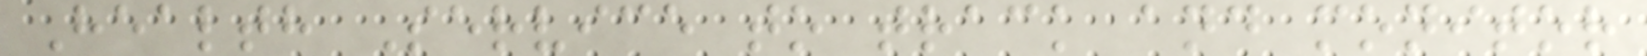Health Service to track and monitor
